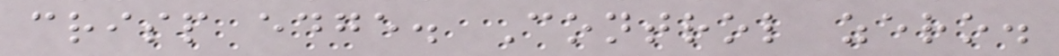crisp edge. Control zero.
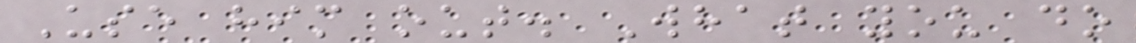Use him out. What you do
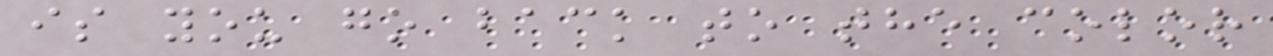is you go back to the color
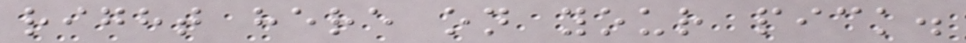right here on your pick.
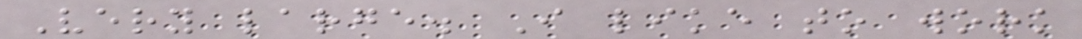Very large. I like to work
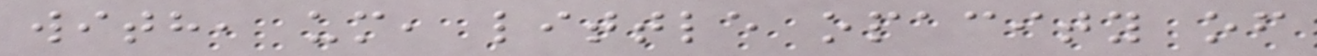with, um, little opacity of
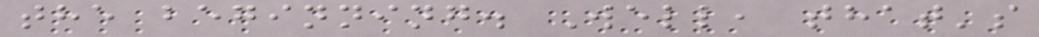the beginning. Well, that's
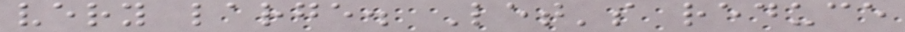very large. Let's reduce
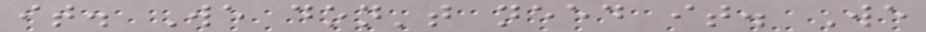it. We don't need it. We
